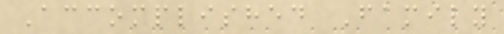Accomplished Family
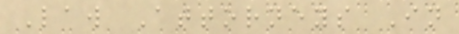Law Attorneys In
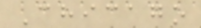Chicago
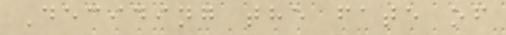Deciding the fate of
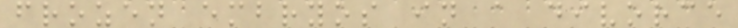frozen embryos in a divorce
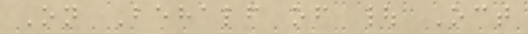On Behalf of | Oct
